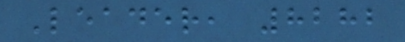Leader, 8282
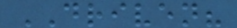DRIVEN?
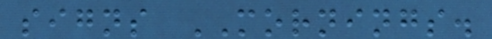signs MORNINGS.
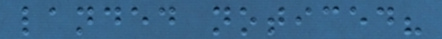landed noticed?
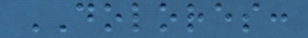DOLORES:
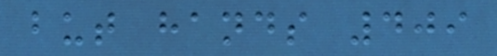but hands 409
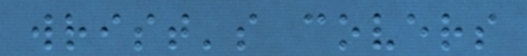wrist's covers
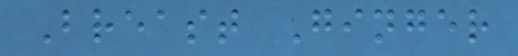Breast Ginger
